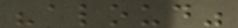"aloud"
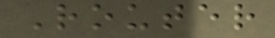Router
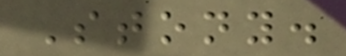Stony.
